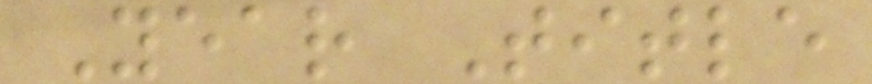Year Title
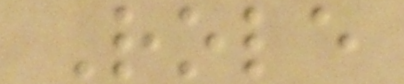Role
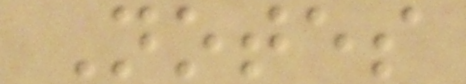Notes
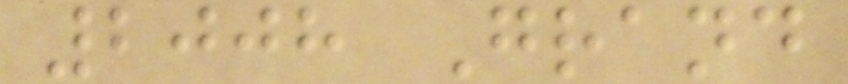2008 Grand
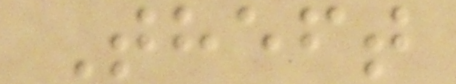Theft
